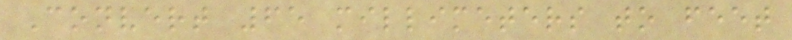Convert 65 millimeters to feet
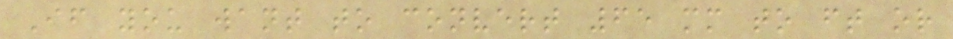If you want to convert 65 mm to ft or
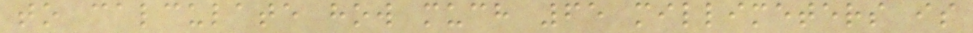to calculate how much 65 millimeters is
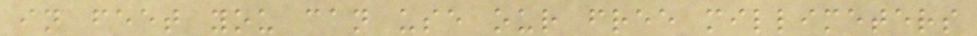in feet you can use our free millimeters
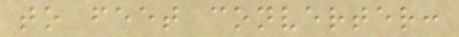to feet converter:
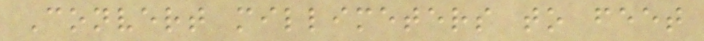Convert millimeters to feet
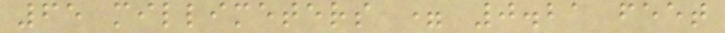65 millimeters = 0.21 feet
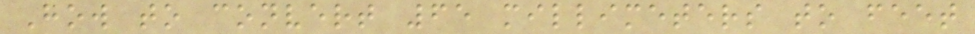How to convert 65 millimeters to feet
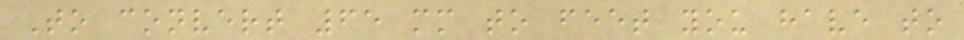To convert 65 mm to feet you have to
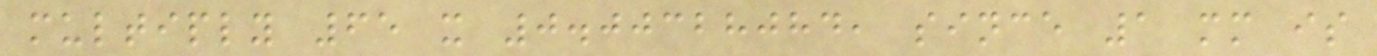multiply 65 x 0.00328084, since 1 mm is
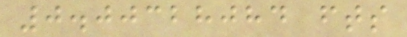0.00328084 fts
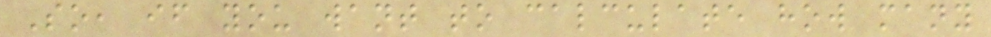So, if you want to calculate how many
